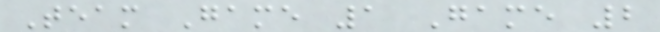Team Game 1 Game 2
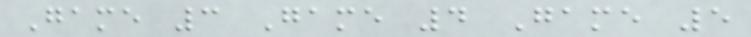Game 3 Game 4 Game 5
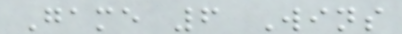Game 6 Wins
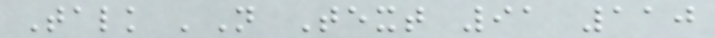Talk 'N Text 91 110
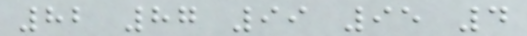82 87 99 95 4
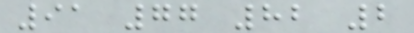91 77 82 2
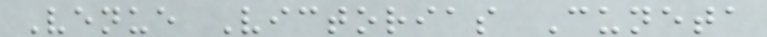Venue Victorias Cuneta
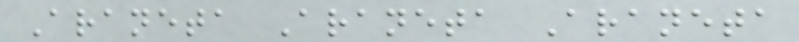Araneta Araneta Araneta
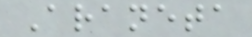Araneta
